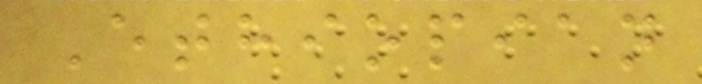Ethiopian
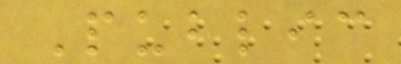Public
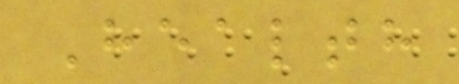Health
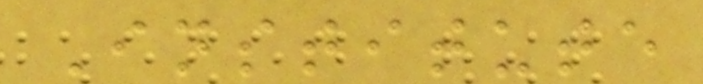Institute
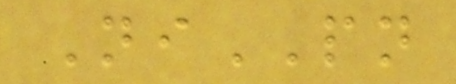NiPN
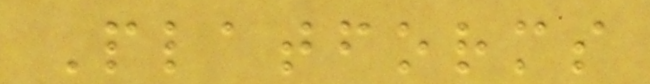Platforms
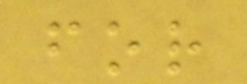for
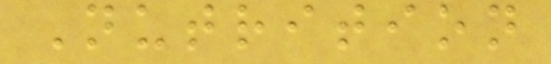Nutrition
